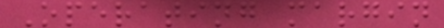Operating margin
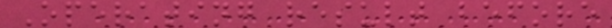Operating result before
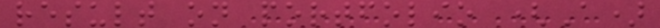result on portfolio (A)
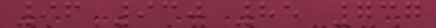96 930 85 737
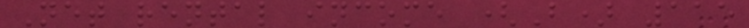Net rental income (B) 115
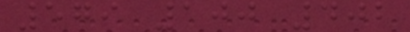579 100 402
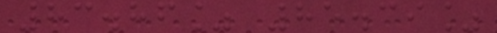83.86% 85.39%
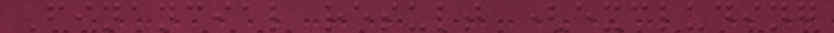Financial result (excluding
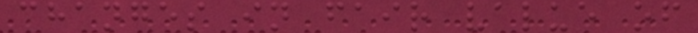changes in fair value of
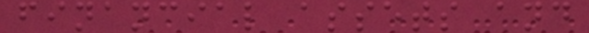financial assets and
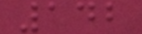142
